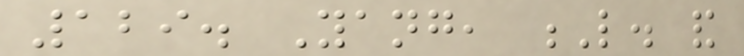129. Yang, L. and
